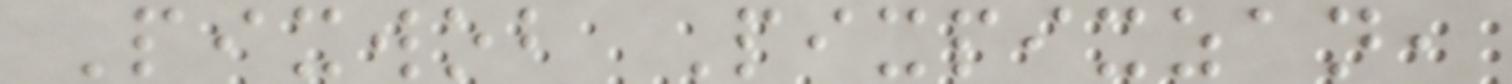Pixwob Pixpixzan,
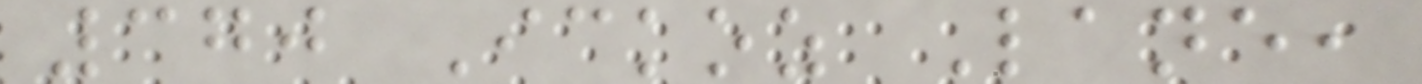370 Ickoz Lane,
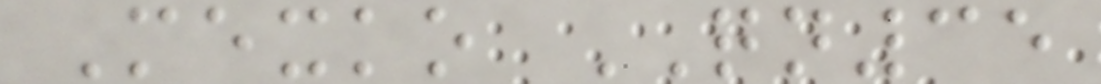Mexko QN35
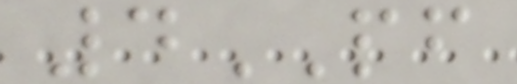4PF
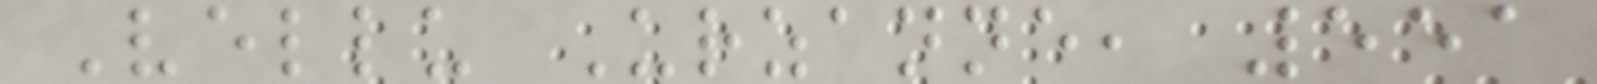Vellu Urzanne, 551
